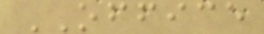OFFICE
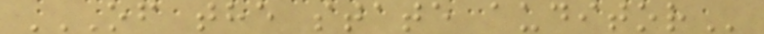OF THE STATE AUDITOR
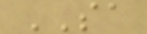SA
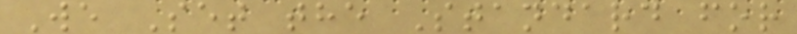We Set the Standard for
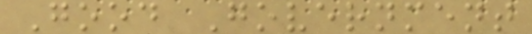Good Government
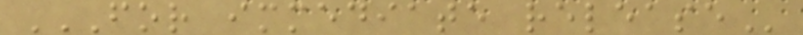FOR IMMEDIATE RELEASE
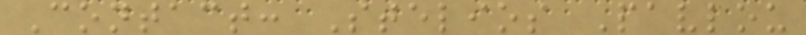Contact: Stelios Pavlou
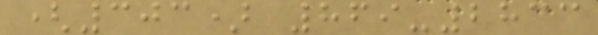(303) 869-2833
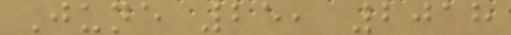June 25, 2018
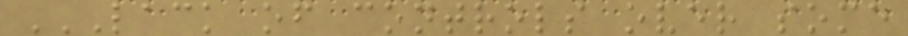LACK OF CONTROLS OVER SOME
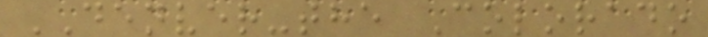DENVER-the Colorado
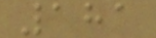181
